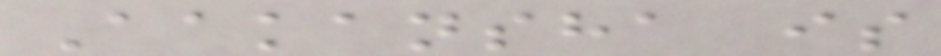Aakansha is
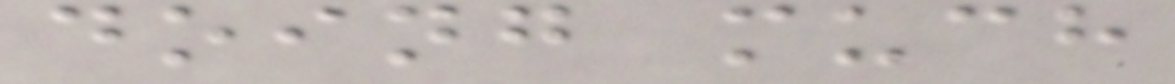doing much
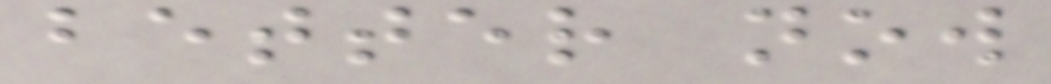better now
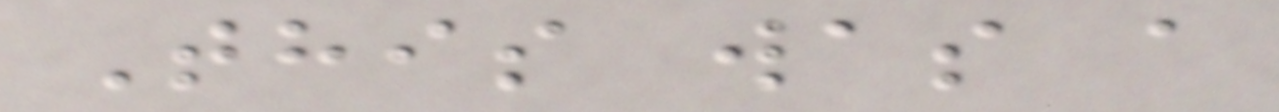This was a
